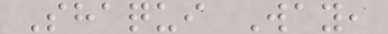Shaqui Way,
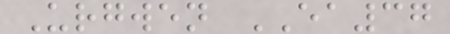Urgwen EA37
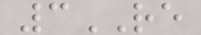3RE
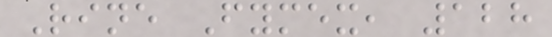Rine Fymex, 128
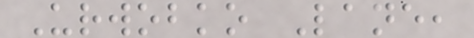Urwobko Lane,
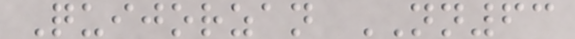Quijorzan NN63
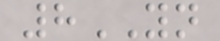8YN
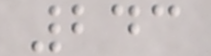243
